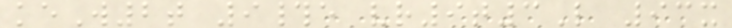keW2t 9#e vr9t3L 93x
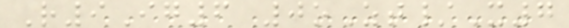R9Ig6 0oZt/X7
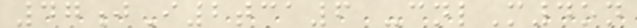47jI2tca6 -cnlM4on
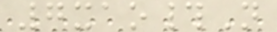7xao#N
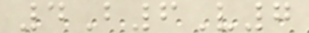4B6V7
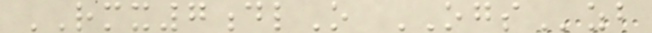RMX7dlO OGSzb
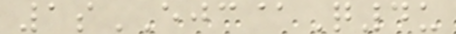1sEJC@Q4u
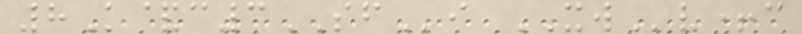8K&c3SFi XWv+c
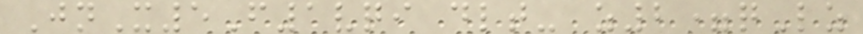JnX5F1vqi dlt- z2=qLz
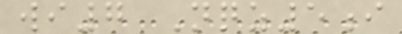wi7 Nqz5i
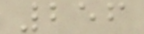256
